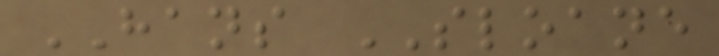HANS SLOANE
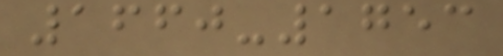1660-1753
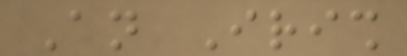An Irish
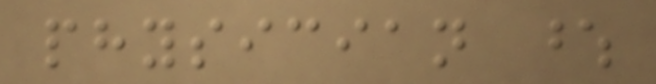physician whose
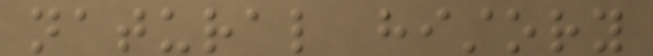natural history
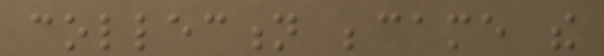collection became the
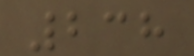238
